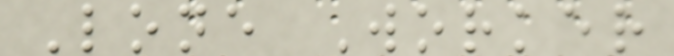Lone Worker
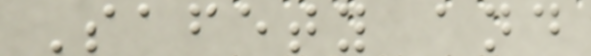Safety and
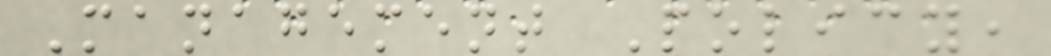Management Policy,
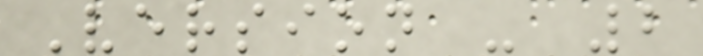Version - 2
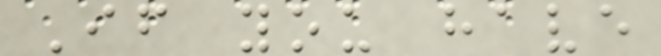If you have
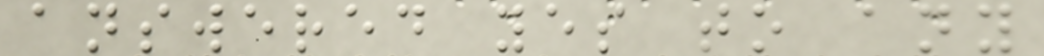answered yes to any
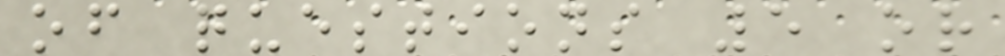of questions 5 or
